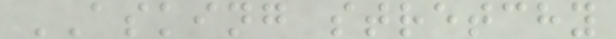ASKING stretchy
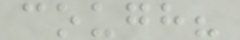cough?
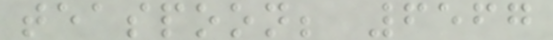teaspoon; 6567
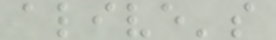alive's
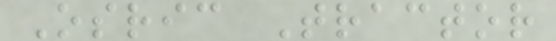Osric Tractor
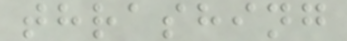thrashing
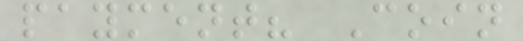payment? Coin
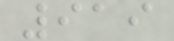919
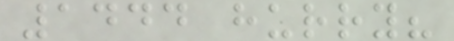1444 hurry?
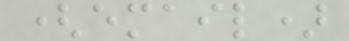(email)
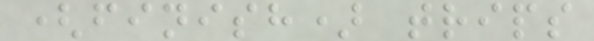(finish) trips
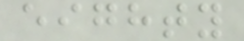eighty
